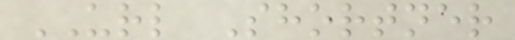URL Shortner
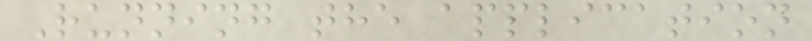Running the application
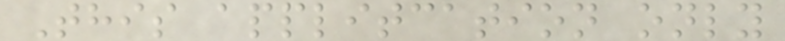This applitcation only
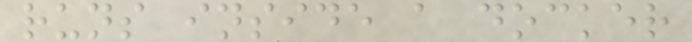runs inside a docker
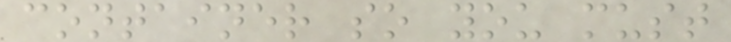container so you must
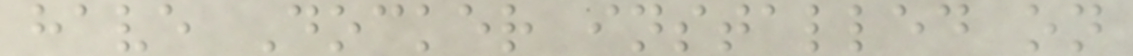have Docker installed on
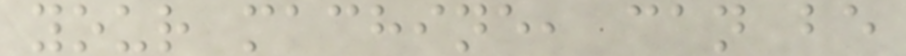your machine, can be
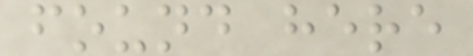found here
